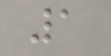1
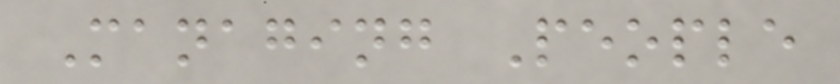Managing People
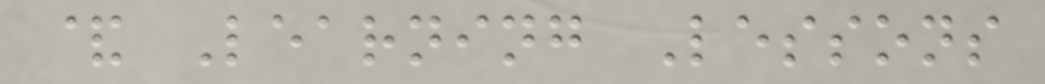& Learning Lessons
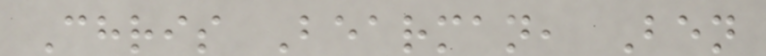Chris Bearman, Ben
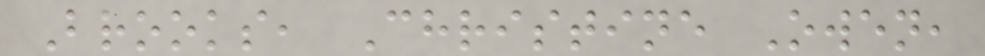Brooks, Christine Owen,
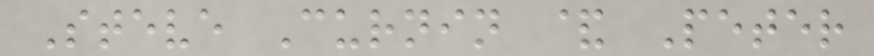Steve Curnin & Peter
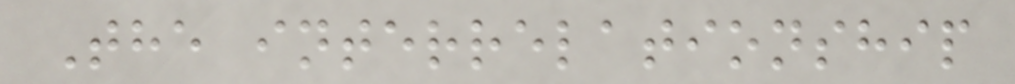The interrelationship
